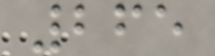265
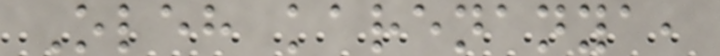Oleh karenanya,
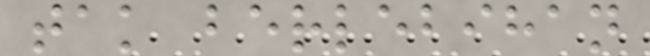tak berlebihan
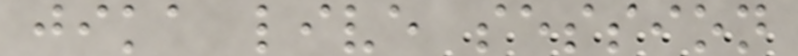jika live session
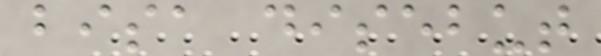bisa disebut
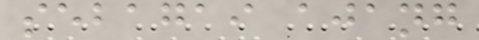sebagai ajang
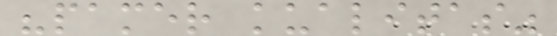"pamer kualitas"
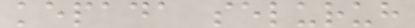kepada seluruh
